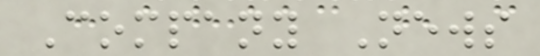Company News
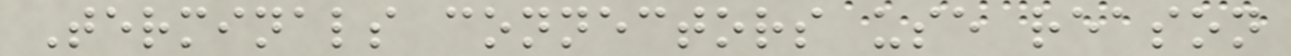Terminals connectors use reason
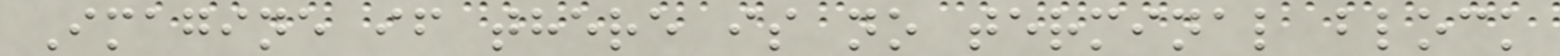Imagine if there is no terminal block
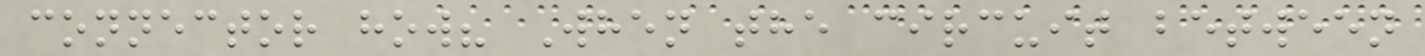connector how? When the circuit between
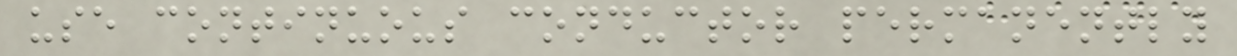use continuous conductor permanently
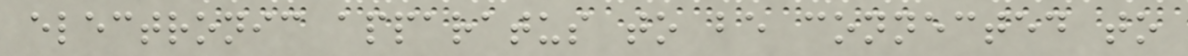electronic apparatus to be connected to
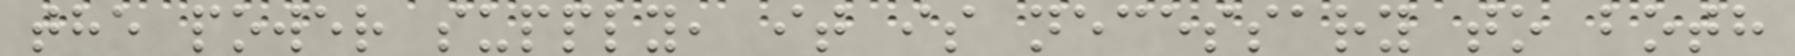the power supply, it is necessary to both
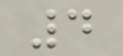4
